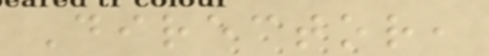Director,
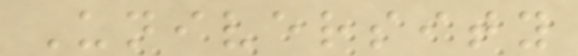University
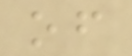of
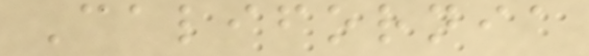California
